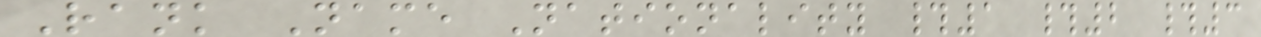Rank Name Nationality #1 #2 #3
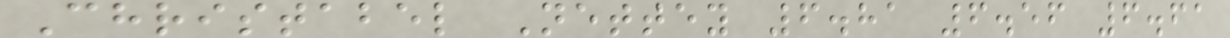Christabel Nettey 6.81 6.56 6.61
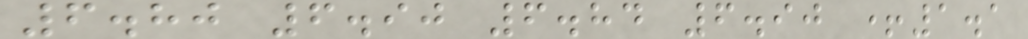6.80 6.90 6.84 6.90 +1.1
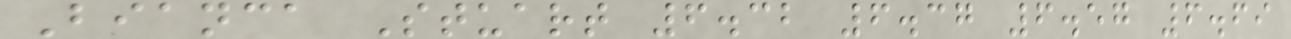Bianca Stuart 6.32 6.37 6.57 6.69
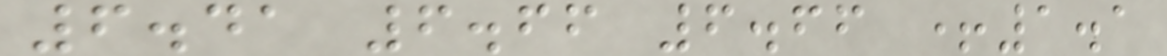6.41 6.66 6.66 +1.1
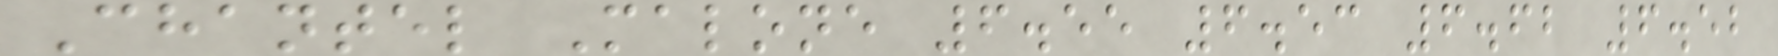Chantel Malone 6.55 6.53 6.62 6.52
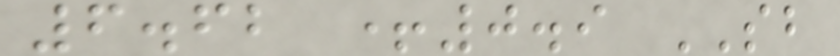6.62 +0.9 SB
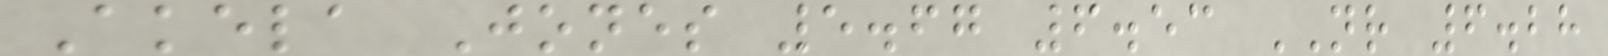Akela Jones 5.67 6.53 NR 6.28
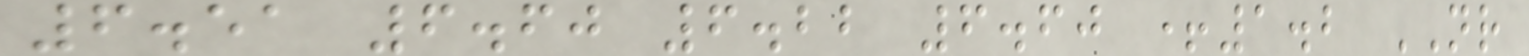6.51 6.60 6.22 6.60 +1.2 NR
